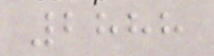2888
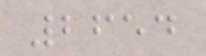2654
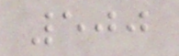500
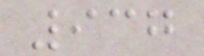937
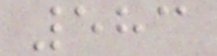583
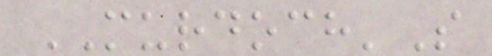MURDOCH'S
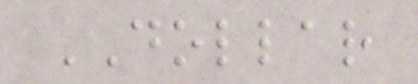DOLLAR
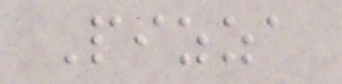Pizza
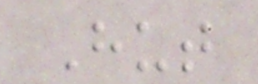Hut
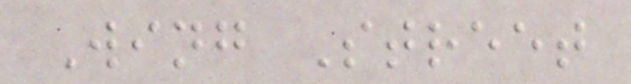Wing Street
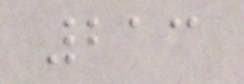213
